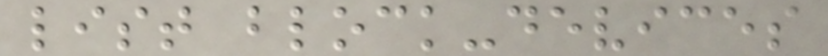list block-devices
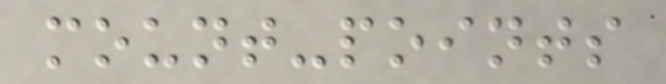mount-points
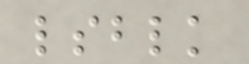lsblk
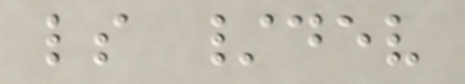ls /dev
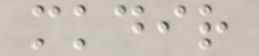mkdir
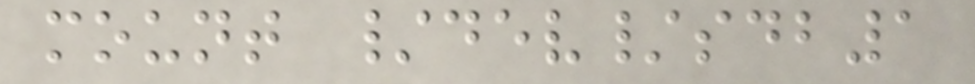mount /dev/sdb1
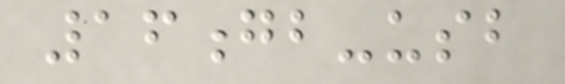16gb-usb
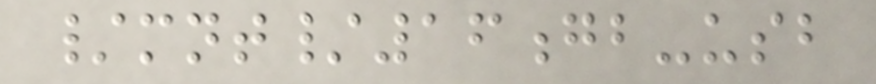/mnt/16gb-usb
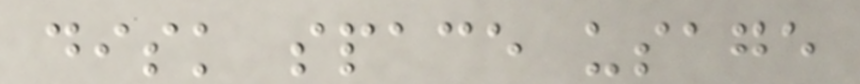disk space usage
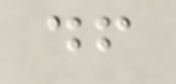df
